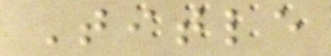Title
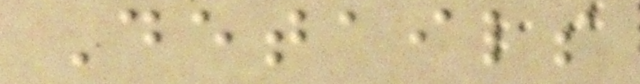Details
